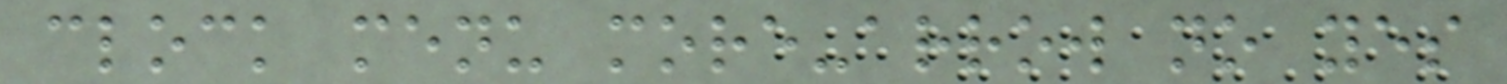clock menu more-arrow no yes
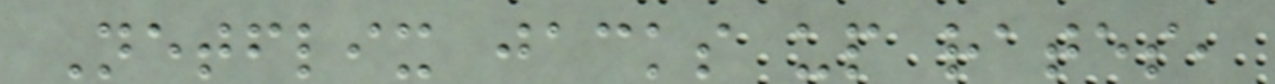Netflix jacks up rates,
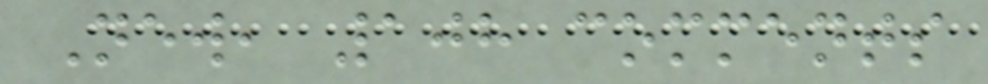New, 108 comments
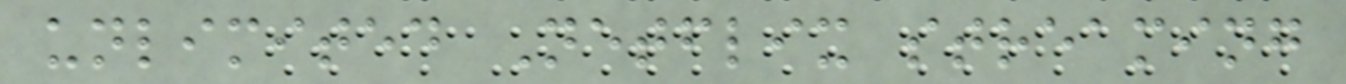unlimited Netflix streaming
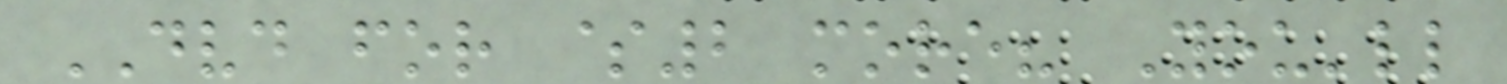DVD for $2 more? You'll
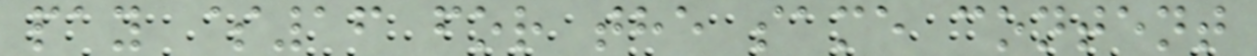pay $16 for the same content
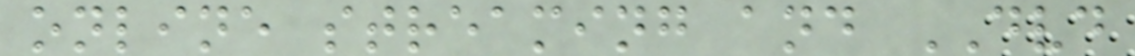online streaming and DVD
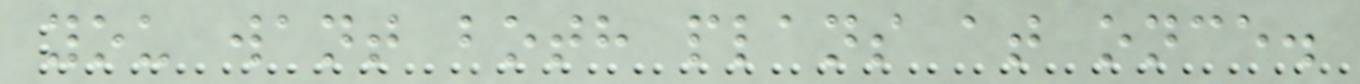you want both plans at once.
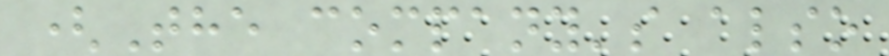(The company's also
